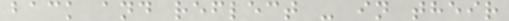back and reflect - in their
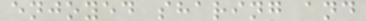enjoyed sharing and
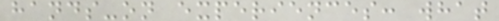hands-on experiences: what
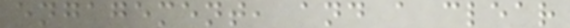engagement, and a clear
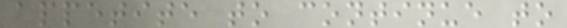appetite to continue to
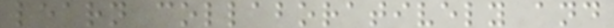learn collaboratively and
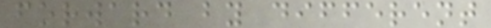forward by different
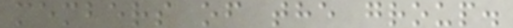members of the group.
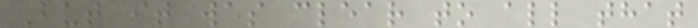But it was clear to all that
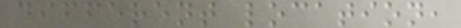different location,
